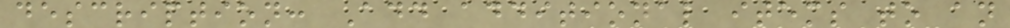description: Add additional items to an
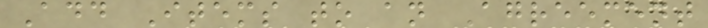Add Items to an Agreement
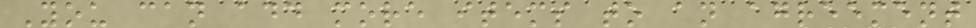You can add more items to an agreement
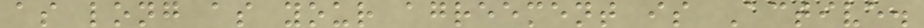as long as your agreement is Active.
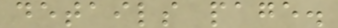details page.
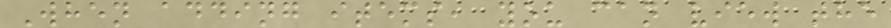When adding items, you can view the
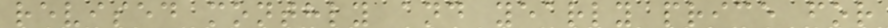revised monthly and yearly price for
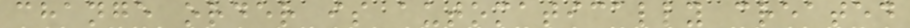change order is automatically created
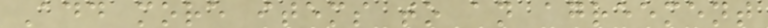Add more items to an agreement
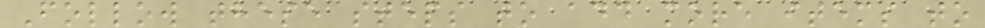Follow these steps to add more items to
